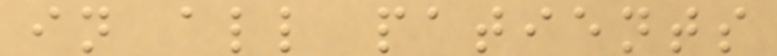in all patients
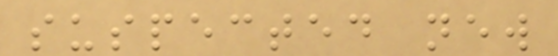suspected new
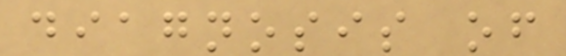diagnosis of
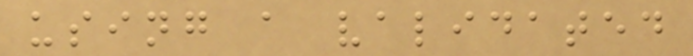using a validated
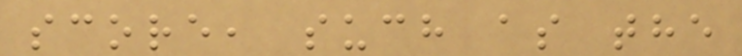score, such as the
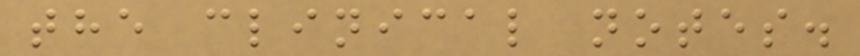the clinical notes.
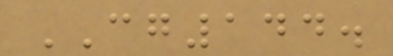CG144.
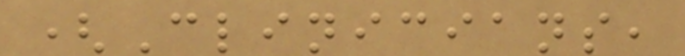(Clinicians,
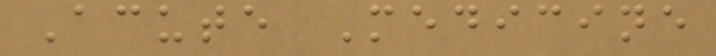Acute Medicine
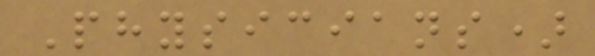Physicians)
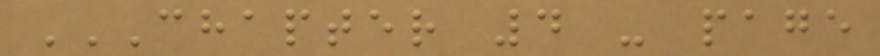CHAPTER 4 - PAGE
